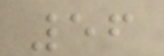56
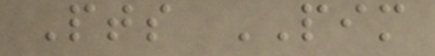Pts PIM
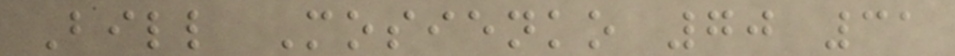Bill Mosienko 70 31
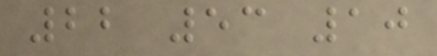22 53 10
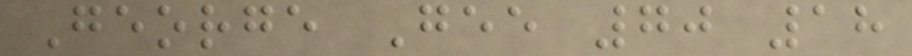George Gee 70 18
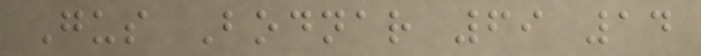Gus Bodnar 69 14
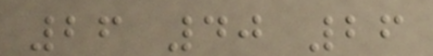26 40 26
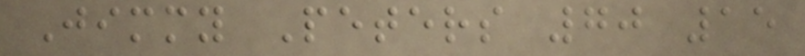Jimmy Peters 70 15
